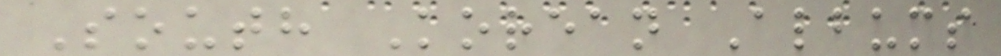South Korean Albums
